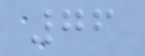76
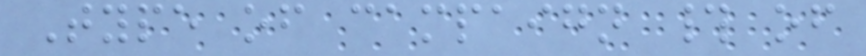Type of campaign # of
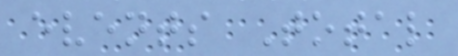events Total
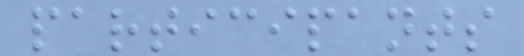participants
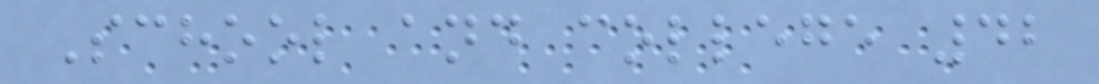School and college 42
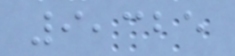9,325
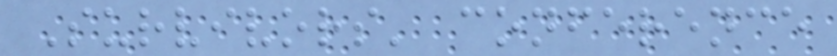Survivors' conference
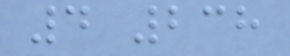4 238
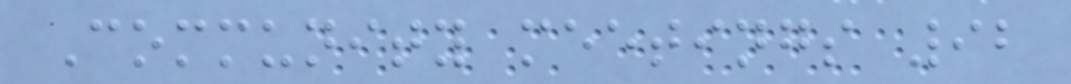Community meetings 92
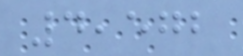4,572
